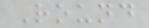Round
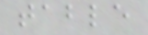table
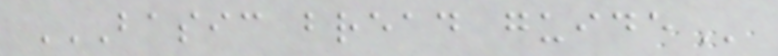BASIC BREAD GUIDE
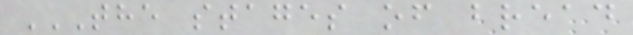THE STAGES OF BREAD
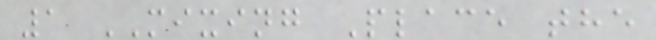1 MIXING Place the
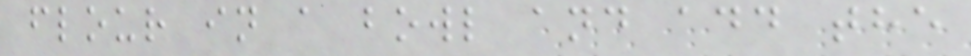flour in a bowl and add the
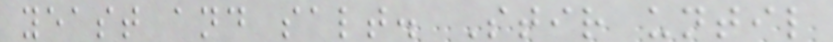yeast and salt. Stir until
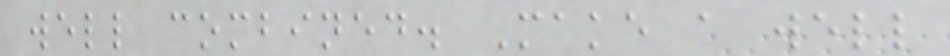well combined. Make a well
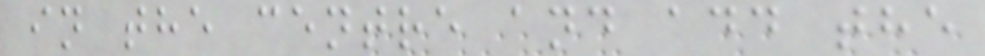in the centre and add the
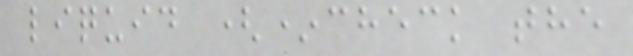liquid (*check the
